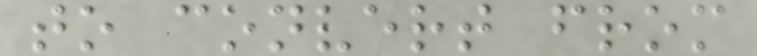to convert from
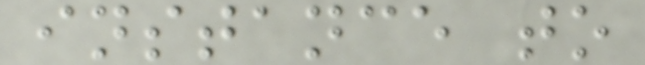instance to
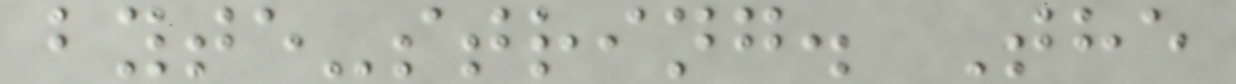byte-string. The
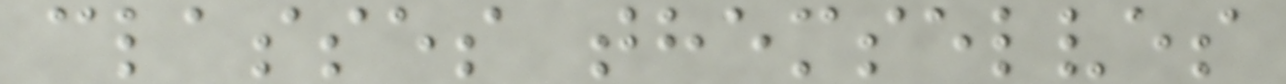classes themselves
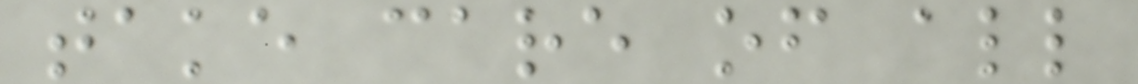take care of all
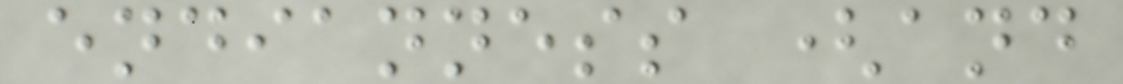endianness (and
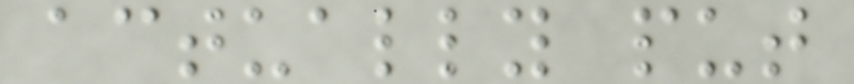actually put
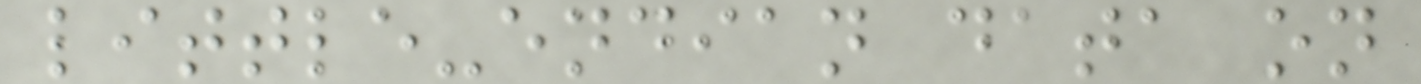little-endian data on
